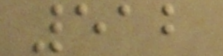512
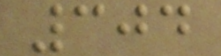304
